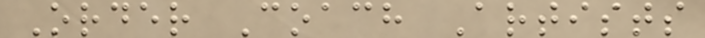Order Coach Artists
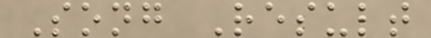Song Result
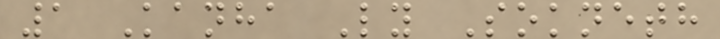1 Kanha Ly Sokneth
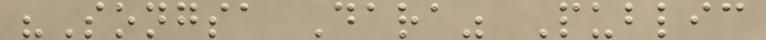"Songsa Dara" Public
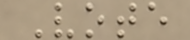Vote
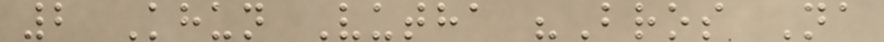2 Khun Vutha "Bros Na
